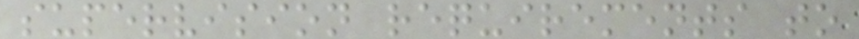supervision requirements to
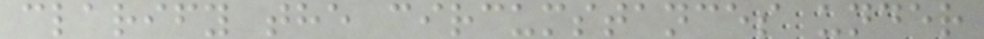clarify the circumstances under
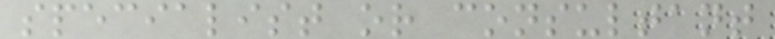specialist or consultant
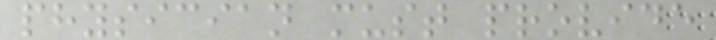physician must provide
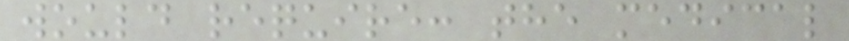would require: the medical
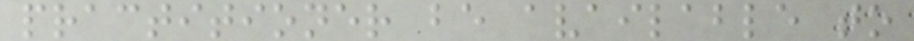practitioner be available to
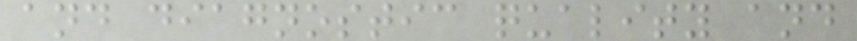and diagnostic quality and
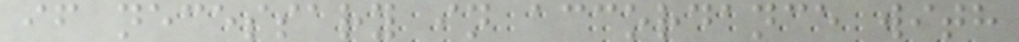if necessary in accordance with
